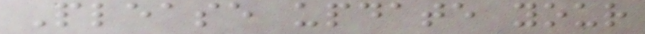Please update your
